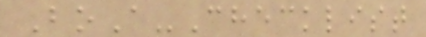BoA-Checklist
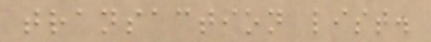transaction list.
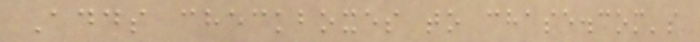Adds checkboxes to chase.com's
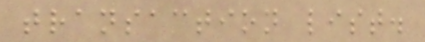transaction list.
